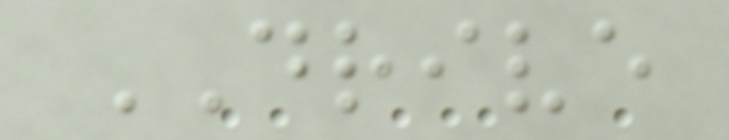DRIVE
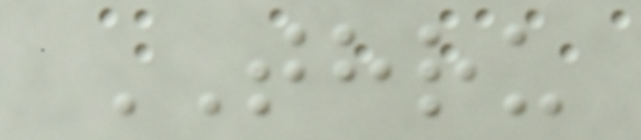THRU
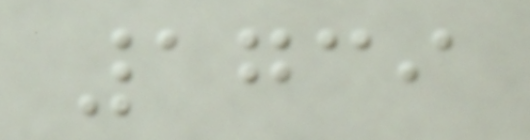1739
